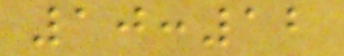10:12
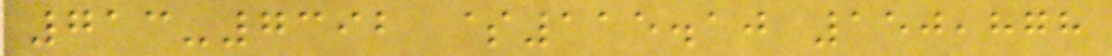713-7392 $115.10 150,878
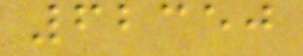62350
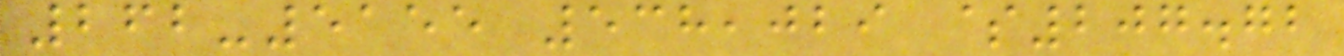262-5155 538,029 $207.72
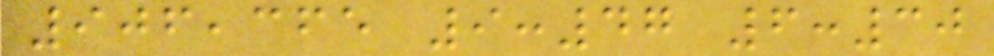906,365 9:47 6:30
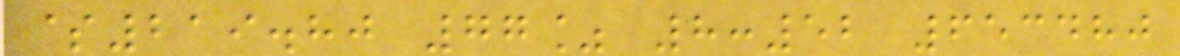$219.80 77% 8:52 653480
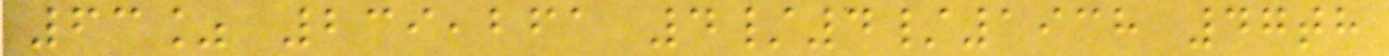63% 239,261 4/4/1938 47th
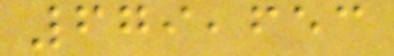679,653
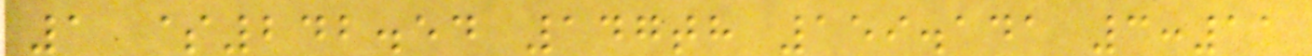1 $242.54 147th 159.141 3:11
